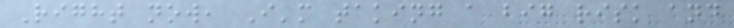Right now, I'm taking a big risk and
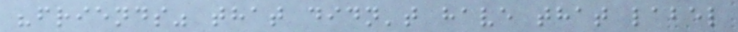"friends" that didn't have that label
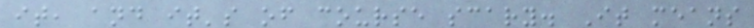it, and it's of course scary. It means
